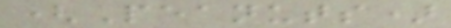(Peanuts)
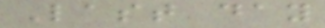Last day
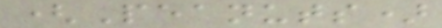(Peanuts)
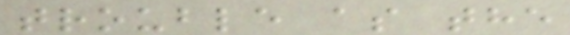trouble as the
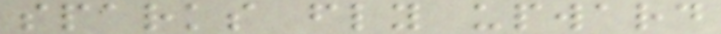sparks fly upward
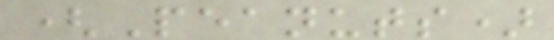(Peanuts)
